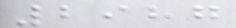2987
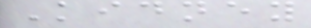Kidney
